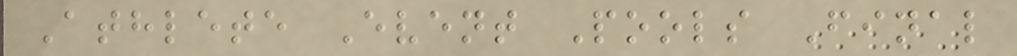Athlete Event Pools Final
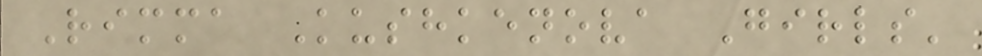Rimma Kushkenova Girls'
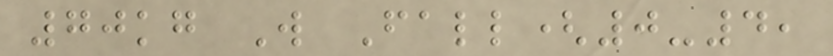70kg W Fall(0-4,
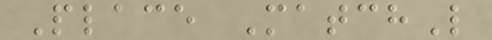Place MatchL
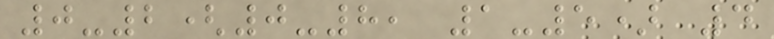0-2(0-8, 1-5) 4
